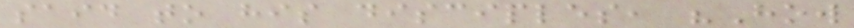said to his disciples, "How
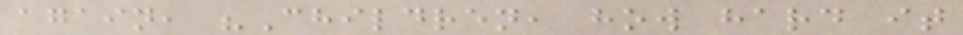again, "Children, how hard it
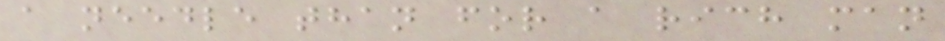a needle than for a rich man
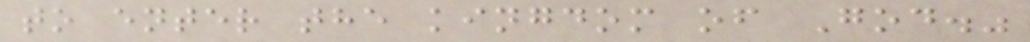to enter the kingdom of God."
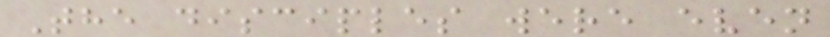The disciples were even
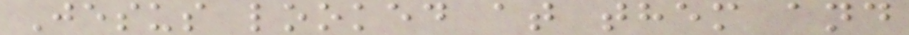Jesus looked at them and
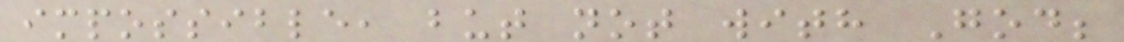impossible, but not with God;
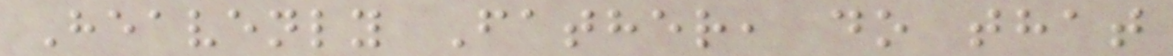Heavenly Father, do that
